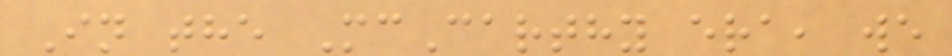In the McCarthy era, we
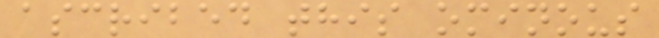ascribed this ominous
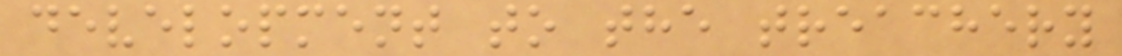development to the treachery
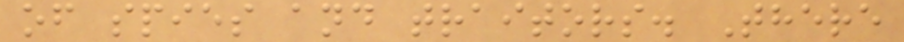of spies and traitors. There
